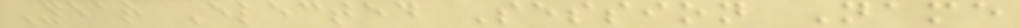Year Elected Session Name
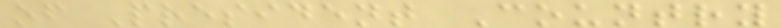of President Country
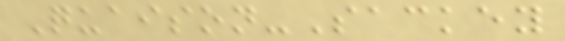Quaison-Sackey
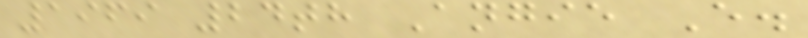1969 24th Angie E.
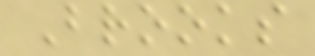Brooks
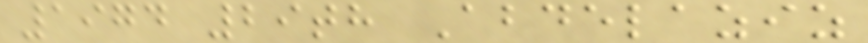1974 29th Abdelaziz
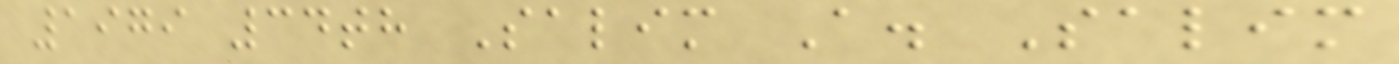1979 34th Salim A. Salim
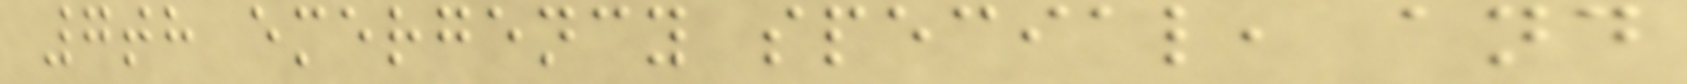7th emergency special, and
